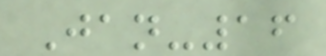Jan-16
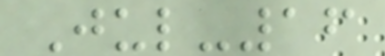Jul-16
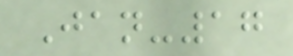Jan-17
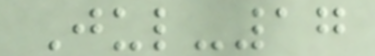Jul-17
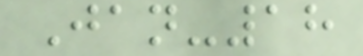Jan-18
